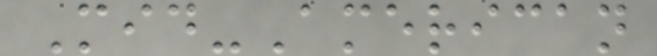Mid-American
